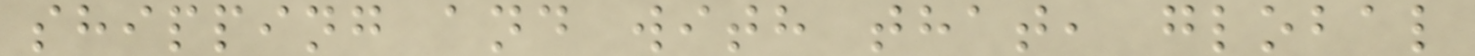shipping and with that, global
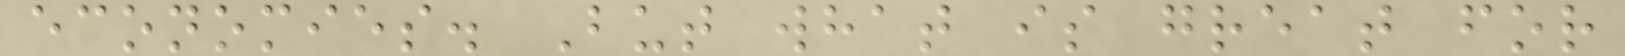economies. But what is great for
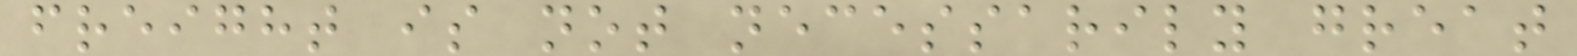freight is not necessarily great
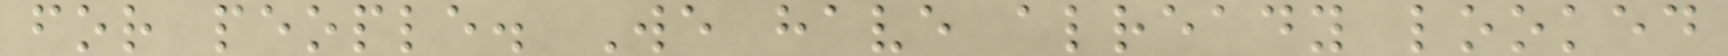for people. We have already looked
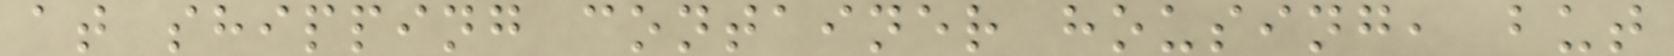at shipping container housing, but
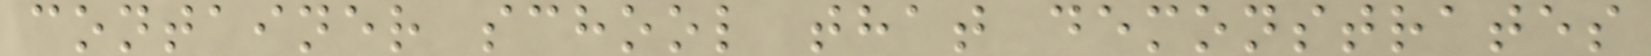container school that demonstrates
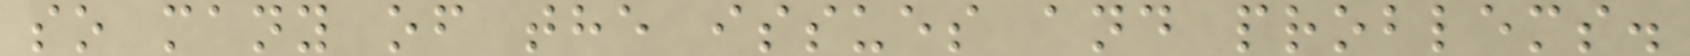so many of the issues and problems.
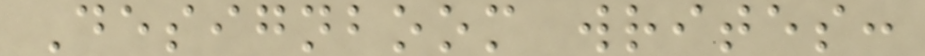Designboom writes:
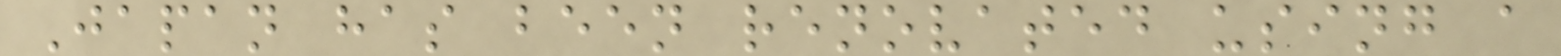Japan has been renovated using a
